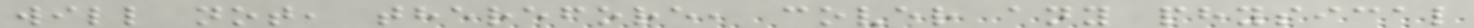will not, therefore, cover any physical
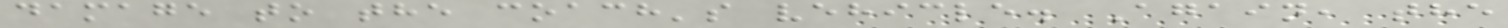damage to the coach's vehicle. Again, the
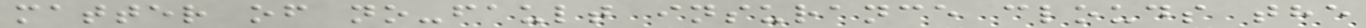matter of no-fault insurance clouds the
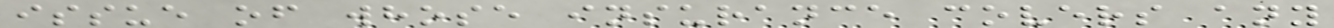issue of whose insurance covers any
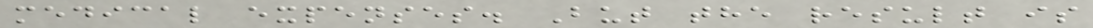medical expenses. But the result is
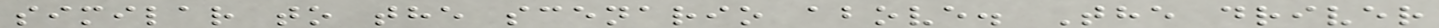similar to the scenario above. The driver
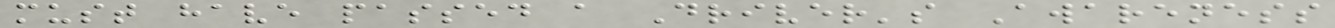must have passed a Driver's Awareness
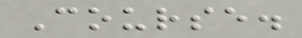Course.
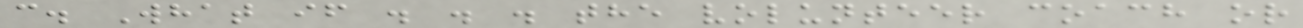c. What if . . . the volunteer coach or
